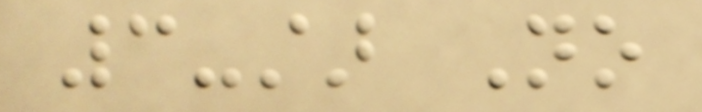3-star No
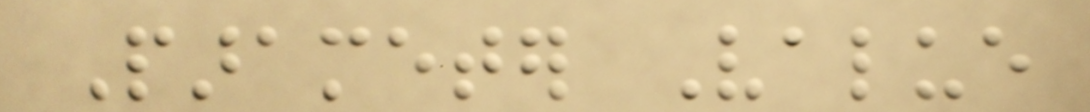Parameter Value
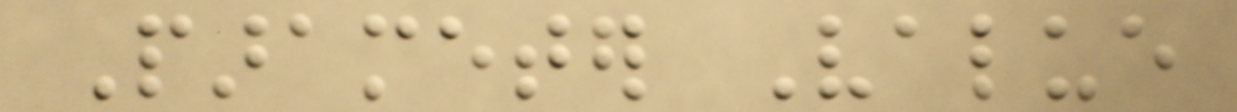Parameter Value
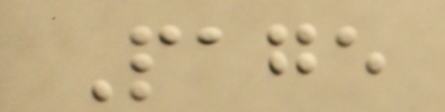Page
